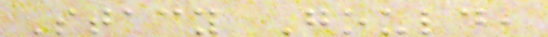Stacy Gould,
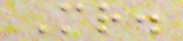Mr.
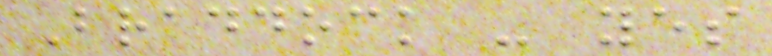Braddock - yes
